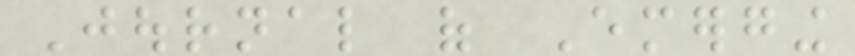Journal of Emerging
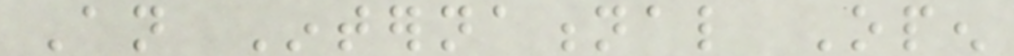An International Open
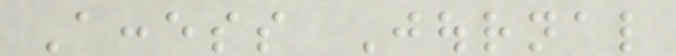Access Journal
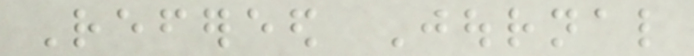Refereed Journal
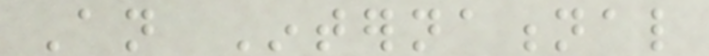An International
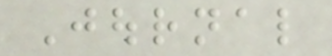Journal
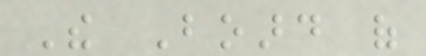The Board of
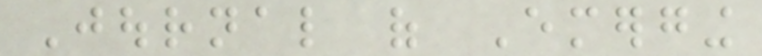Journal of Emerging
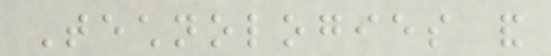Technologies and
